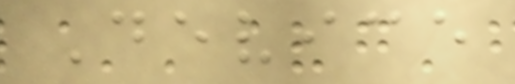Device
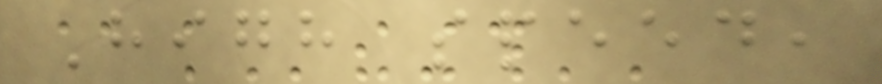High speed,
